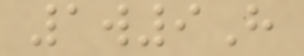1w9H
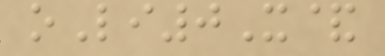oLi0X&
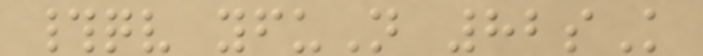#qv yfuN 82sK
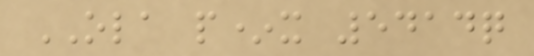OLA p*x 5414q
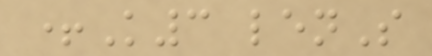+K3 lenS
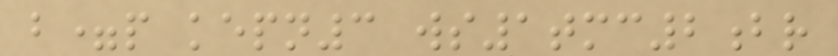b=p kepn3 ws1tmc2br
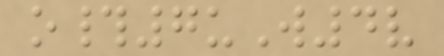o#7uW4v
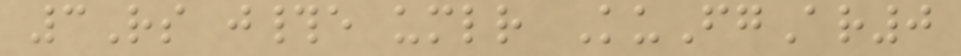3Rs j#e umlr KuFgAr0
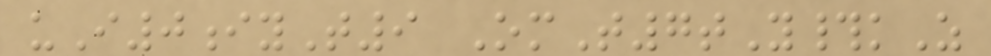uI0iyT9 OmT7tY#kZ
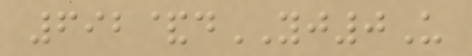692&dYJ0U
